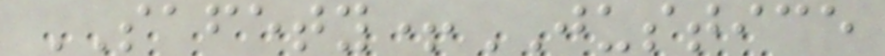SAFETY+JUSTICE
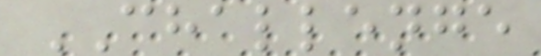CHALLENGE
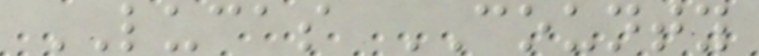LUCAS COUNTY
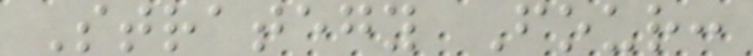Strategy Four:
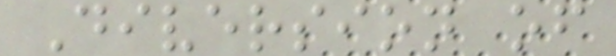Diversion of
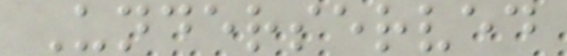Underserved
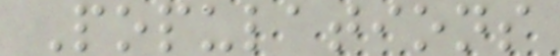Populations
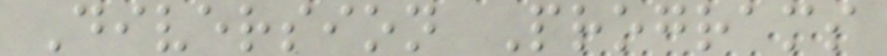Diversion Programs
